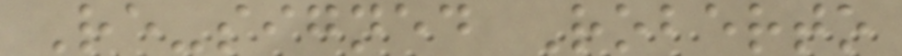Re-signed Roberto
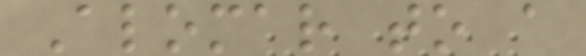Alomar to a
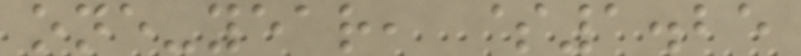one-year, $1.25
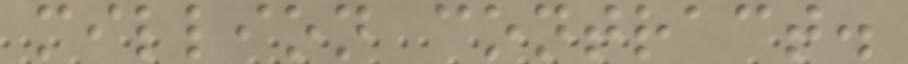million contract.
